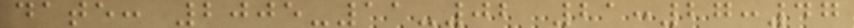date: 2005-11-02 21:27:47
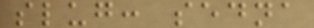slug: sedna
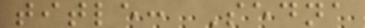title: Sedna
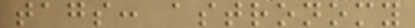tags: astronomy
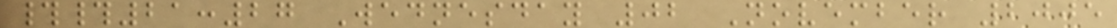##21:27 Wednesday 02 November 2005
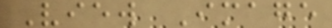View Image
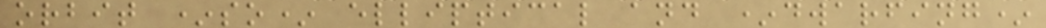orbit *so* elliptical and *dwarfing*
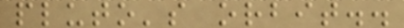pluto's orbit..
